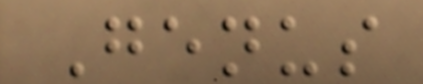Genus
